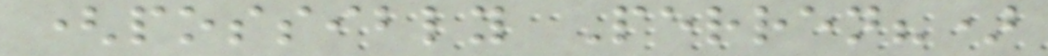(possibly Perren?)
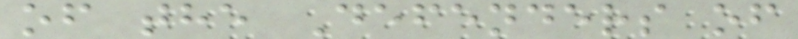of the Defenders of
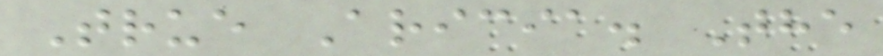True Aricia. The
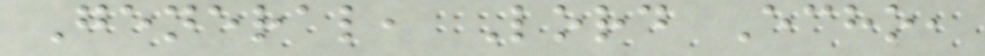General, Lord Echo,
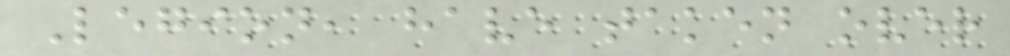Legion, have taken over
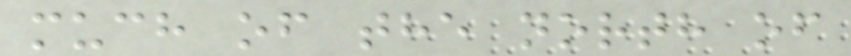much of the north of
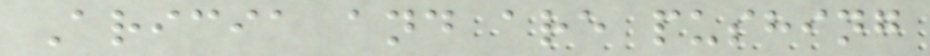Aricia and are pushing
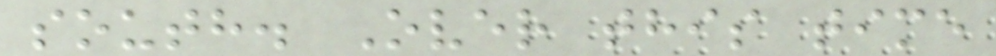south. Over this time
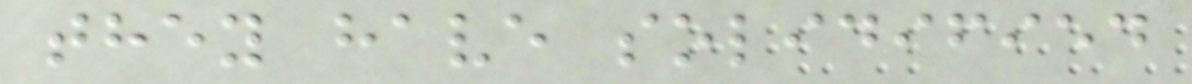they have solidified
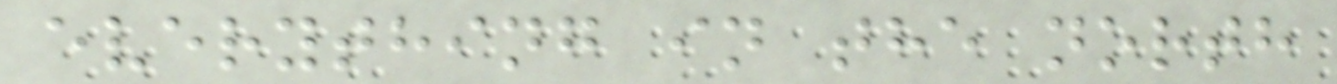everything in the north
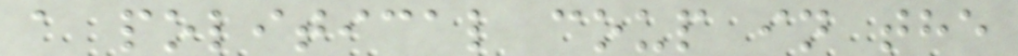a political coup in the
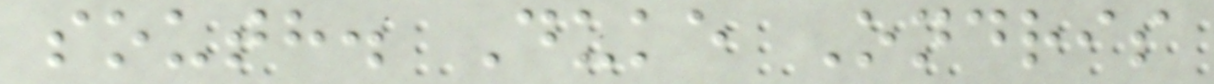south. Duke Ondris
